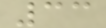33
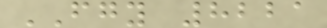FGY 8221
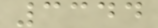3344
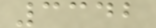3342
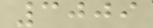3009
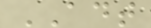ADT
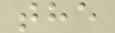the
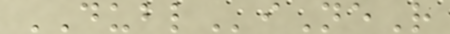DUBLiNeR
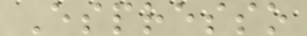Espresso
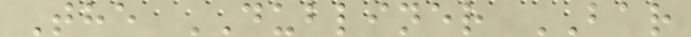The DUBLINER BAR
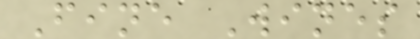Fine Wines
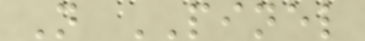N PINEL
